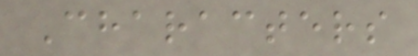Characters
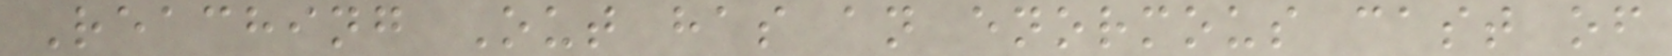Reaching Out has an enormous cast of
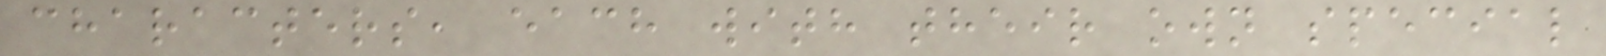characters, each with their own special
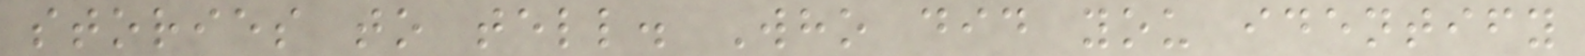stories to tell. Who did you identify
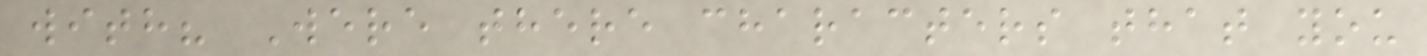with? Were there characters that you
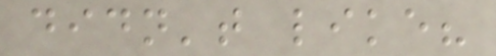didn't like?
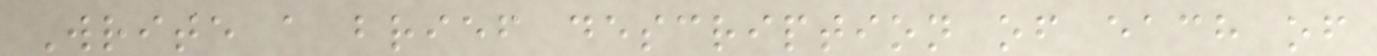Write a brief description of each of
